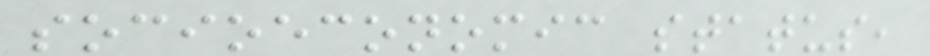socioeconomic status,
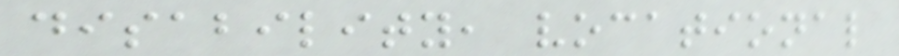disability, vocational
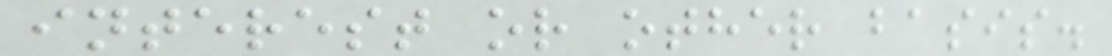interest or other basis.
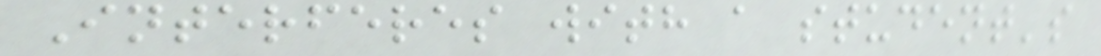Interferes with a student's
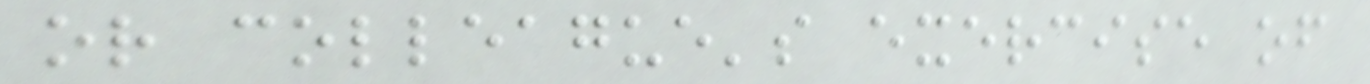or colleague's exercise of
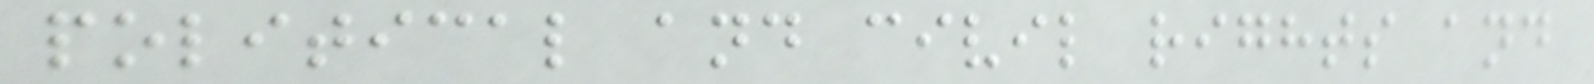political and civil rights and
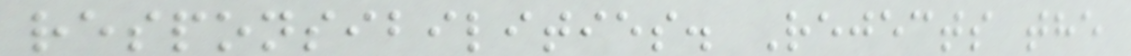responsibilities. Rejects the
